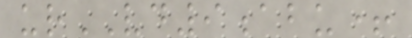urVD9abu+
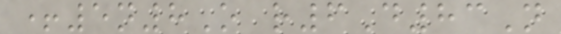+5n8O r6D83N
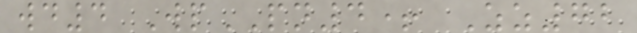wd4 WpPN4+ Zz72
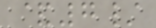&7/
